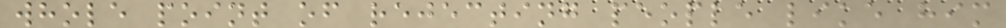whole point of rejecting people like him
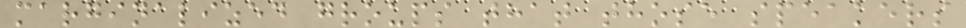marginalized groups that those speakers
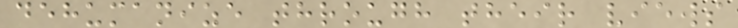dehumanize through their views
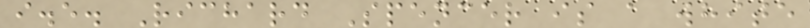i.e. Richard Spencer is a white
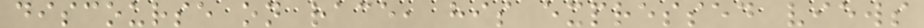discourse on race, his expressed views
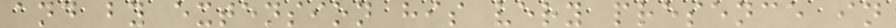and by extension his very presence in
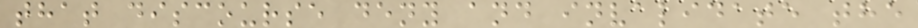that discourse deny and invalidate the
